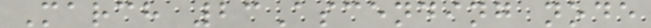March 23Ascending node
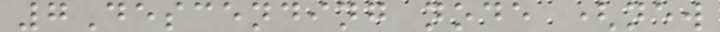7Descending node (new
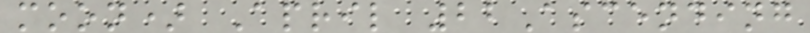moon) April 22Ascending
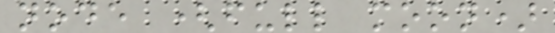node (full moon)
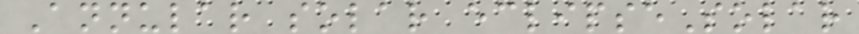Annular solar eclipseSolar
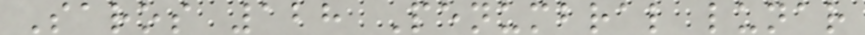Saros 128 Penumbral lunar
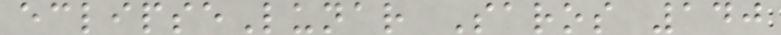eclipseLunar Saros 140
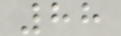88
